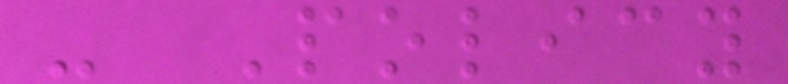- Policy
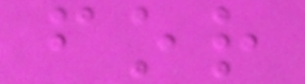for
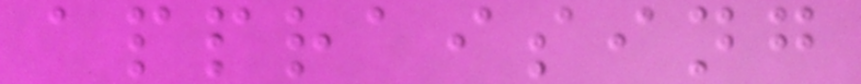appraising
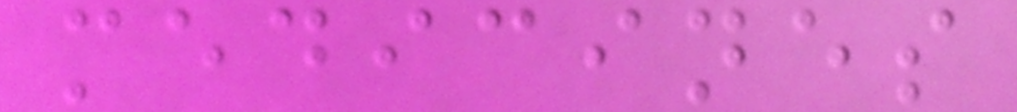medicines
